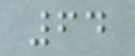64
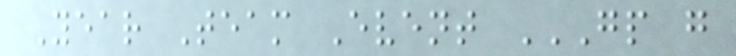Year Team Event GP G
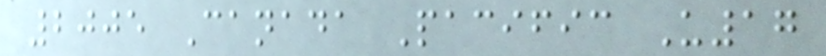2005 Canada Pacific U17
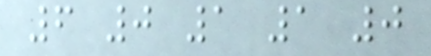6 0 1 1 0
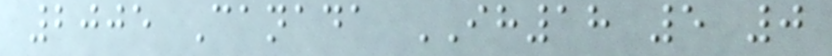2005 Canada IH18 5 0
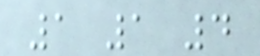1 1 4
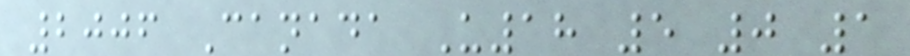2006 Canada U18 5 0 1
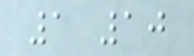1 10
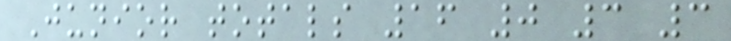Junior totals 16 0 3 3
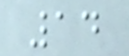14
